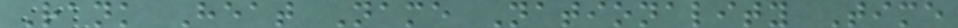Rank Heat Name Nationality Time
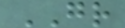GR
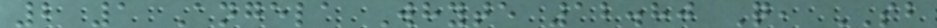2 1 Angela Whyte 12.80 Q, SB
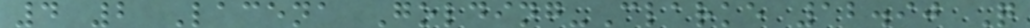4 2 Lacena Golding-Clarke 12.90 Q
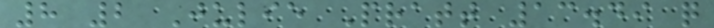8 2 Julie Pratt 13.49 q
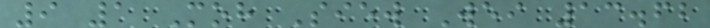9 1 Moh Siew Wei 13.62
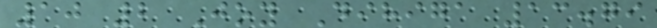10 2 Joy Dihiga 13.79
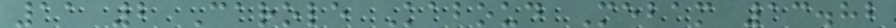11 2 Carole Kaboud Mebam 13.82
